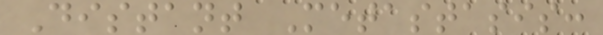Distant Metastasis:
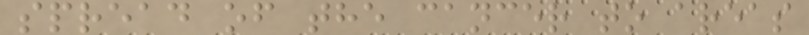spread of the cancer to areas
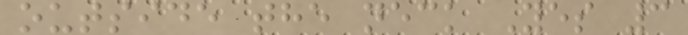outside the neck Yes 3
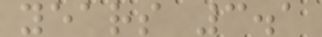years 3.1
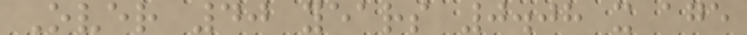Over 40 years 0.08 x age
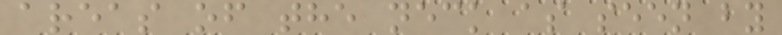areas of the neck as seen by
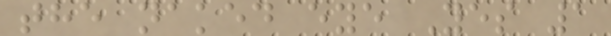the naked eye Yes 1
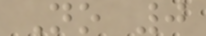No 0
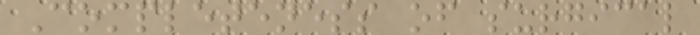Completeness of surgical
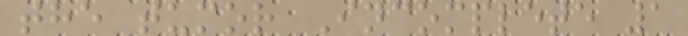the tumor Incomplete 1
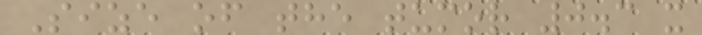Size of the tumor 0.3 x
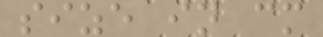size in cm
